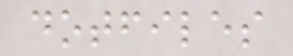dotfiles
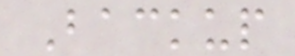Backup
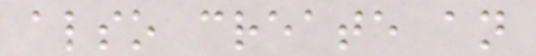also create an
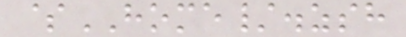$HOME/.zsh
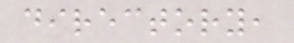directory,
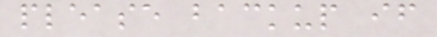please backup if
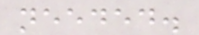needed.
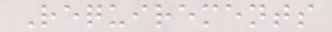Requirements
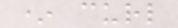* curl
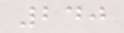240
